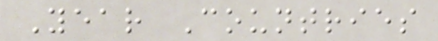Year Countries
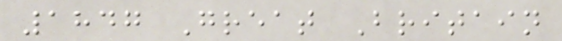1847 Great Britain
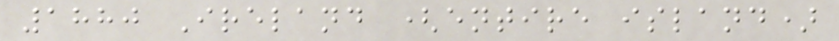1880 Ireland (entire island)
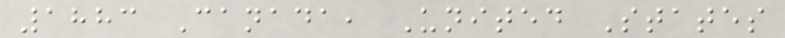1883 Canada, United States
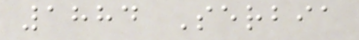1884 Serbia
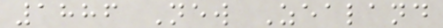1886 New Zealand
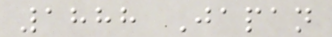1888 Japan
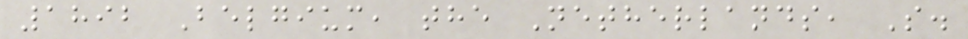1892 Belgium, the Netherlands, S.
